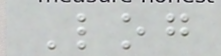Log
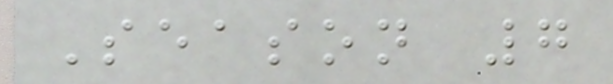Season 7
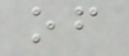of
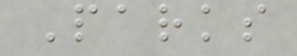Parks
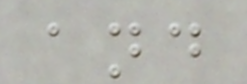and
